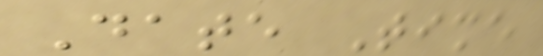Date Time
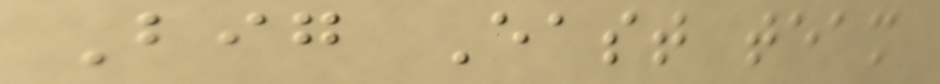Big East team
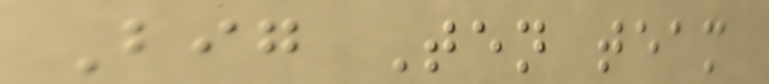Big Ten team
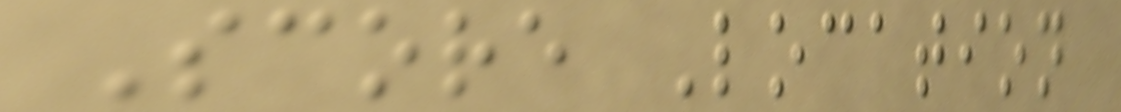Score Location
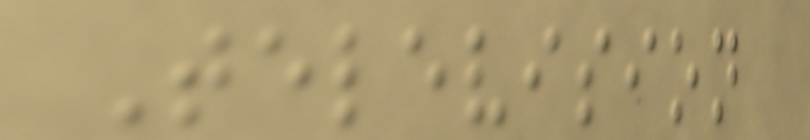Television
